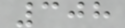308
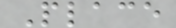Place
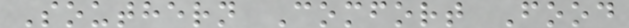Southern Comfort Food
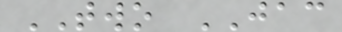TWO JAC
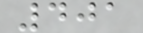401
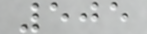505
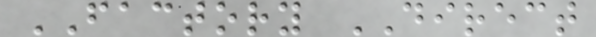FACTORY DIRECT
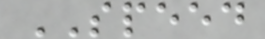SPEED
